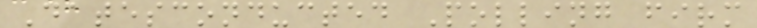Datesconducted Polling firm
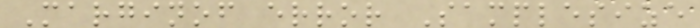Marginof error Samplesize
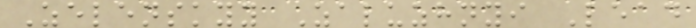Zelenskyy Zaluzhnyi Lead
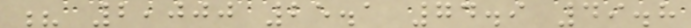? 2,000 25.1 74.9 49.8
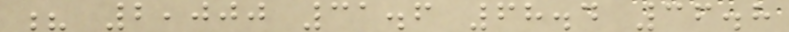? 2,000 31.6 68.4 36.8
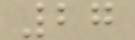27
